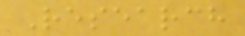Research
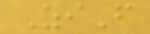ZiF
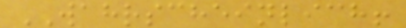WAHRSCHEINLICH!
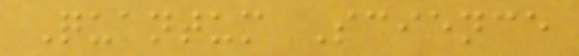Quantum Science
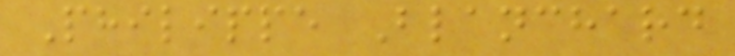Philippe Blanchard
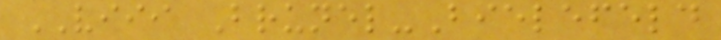VIII Brunel-Bielefeld
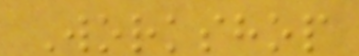Workshop
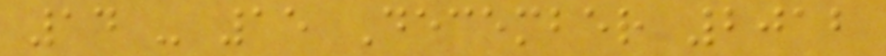14 - 15 December 2012
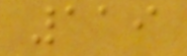119
